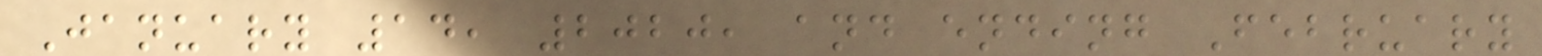January 14, 2020, and ending February
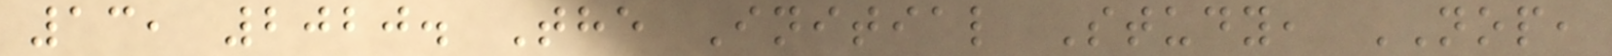13, 2020. The Initial Study, NOP,
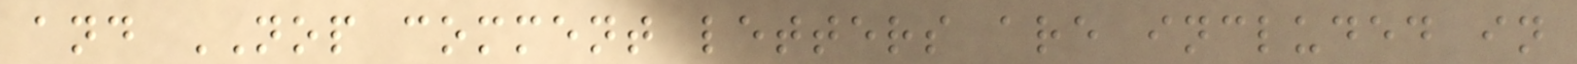and NOP comment letters are included in
